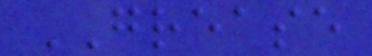GREASE
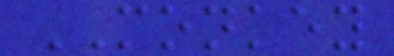MONKEY
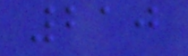210
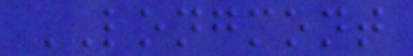LONGMONT
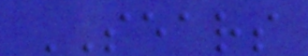SEARS
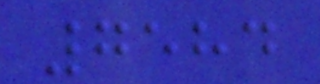7584
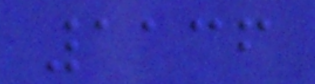1136
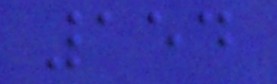154
